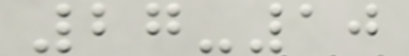27-10
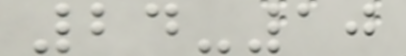24-10
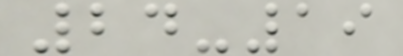24-19
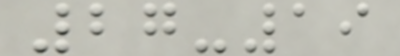27-19
